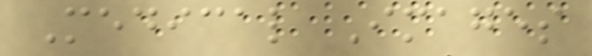Medical Images
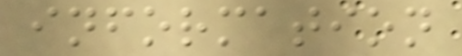information
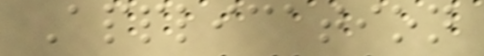Application
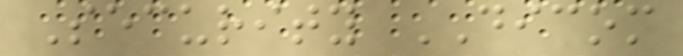Security DICOM
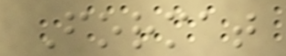Format
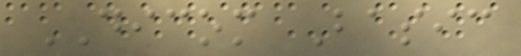DICOM Basic
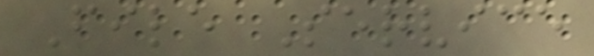File Service
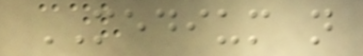MEDIUM n
